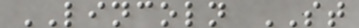LINCOLN ST
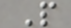P
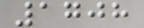1708
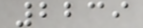2239
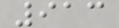913
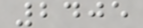2405
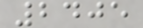2405
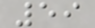59
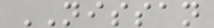NISSAN
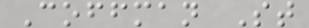Coffman St
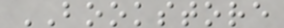BOOKSTORE
